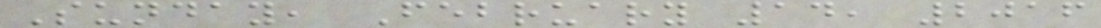Sunday, February 14, 2016
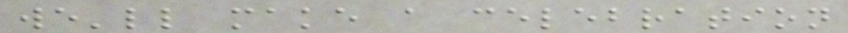we'll make a celebration
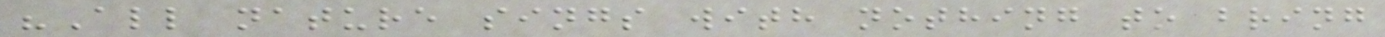"All nature sings with nothing to bring
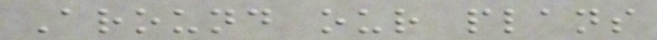Around our plans
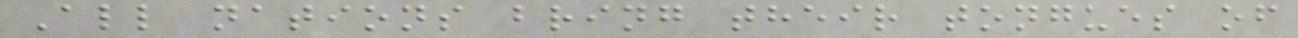All nations bring their tongues of
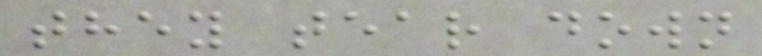they tear down
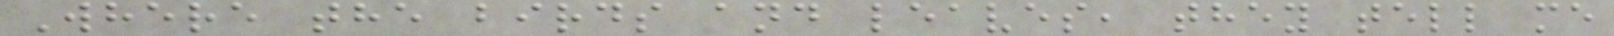Where the birds and leaves, they tell me
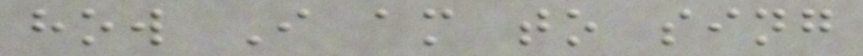how I am to sing
